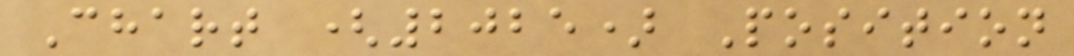Chart (2025) Position
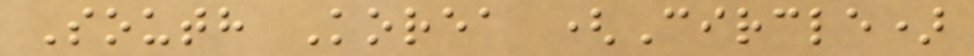South Korea (Circle)
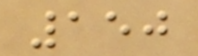150
